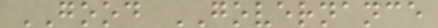GOOD GOVERNANCE
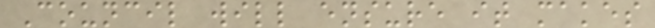Council will ensure it makes
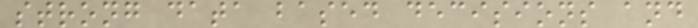strong data based decisions and
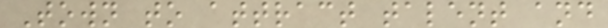Town to attract talent and
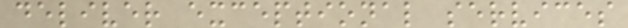deliver exceptional services
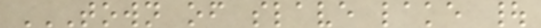TOWN OF SLAVE LAKE |
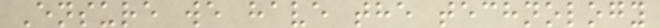Ensure we have the technology
